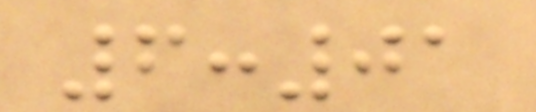6:01
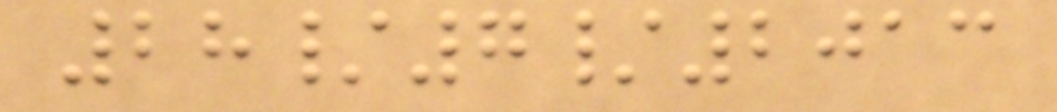28/7/2013
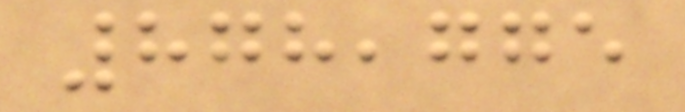878,775
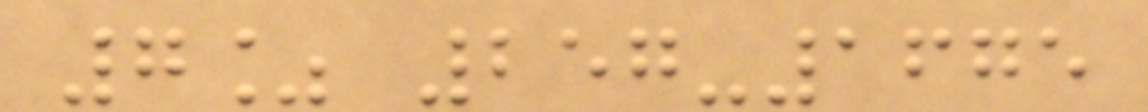7% 257-1675
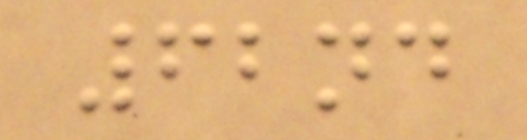62nd
